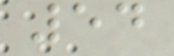54
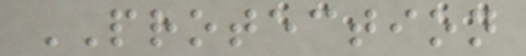PROTECTION
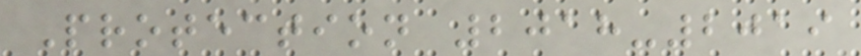Protection 2018-2019
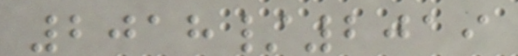2018/2019
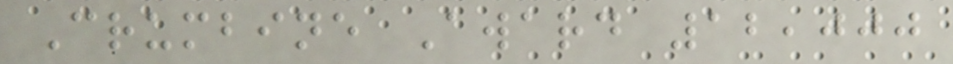Crumbine Award 12,000
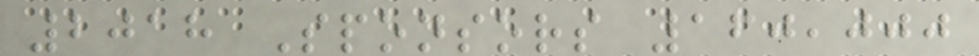2018 Sponsors 160,000
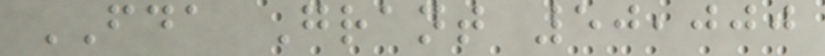FDA Grant 50,000
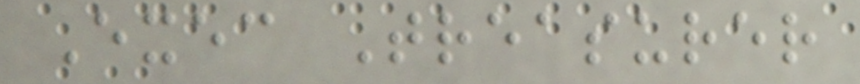Exec Treasurer
